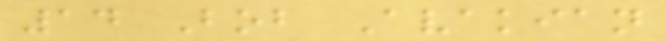14 Bob Avakian
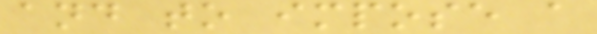and to impose a
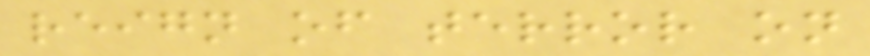reign of terror on
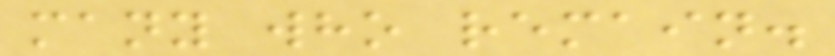many who remain.
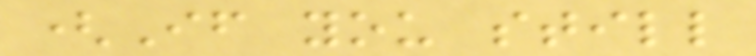(If you still
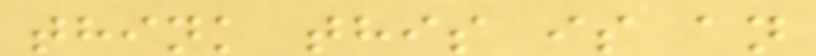think this is an
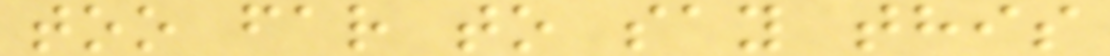too far to say this
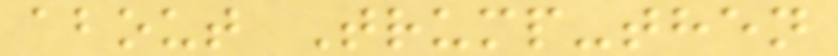about Trump-then
